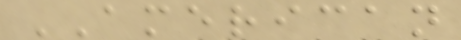AMERICAN
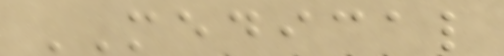MEDICAL
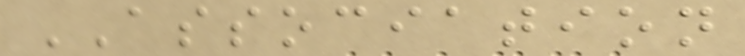ASSOCIATION
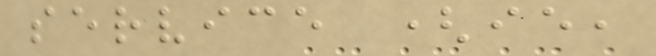service (ie,
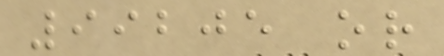99205 or
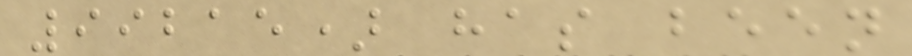99215) has been
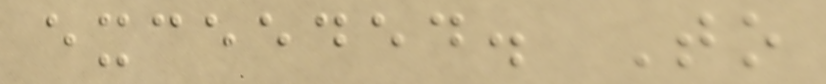exceeded. To
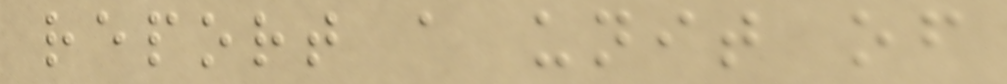report a unit of
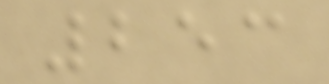253
